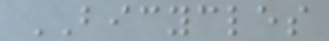BICYCLES
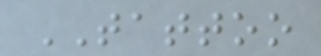TATTOO
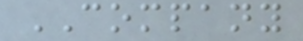COMPANY
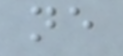ne
